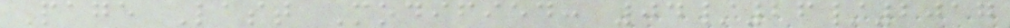Page Last Modified: 04/26/2017
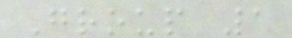Group 1
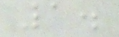1.
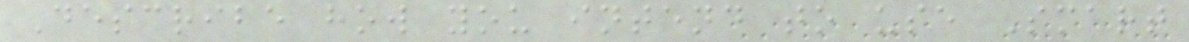Describe how you intend to use Smart
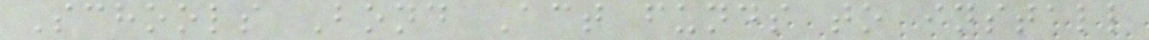Schools Bond Act funds to install
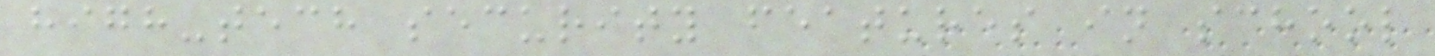high-tech security features in school
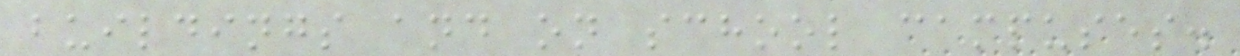buildings and on school campuses.
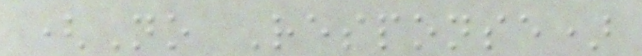(No Response)
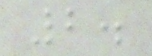2.
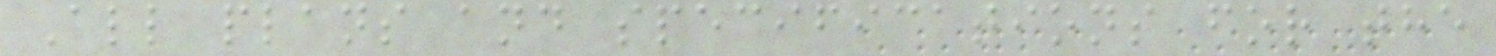All plans and specifications for the
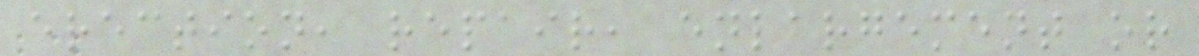erection, repair, enlargement or
